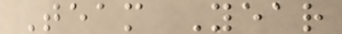Team Year
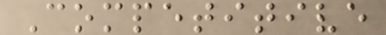Competitive
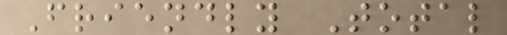Friendly Total
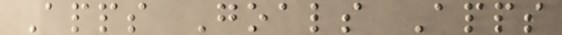Apps Goals Apps
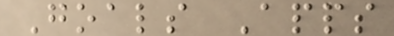Goals Apps
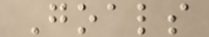Goals
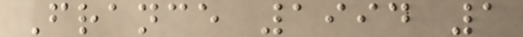France 1994 1
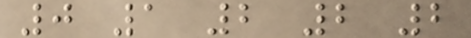0 1 2 2 2
